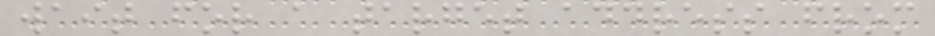wait for a target address from
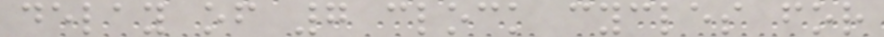delay of 7 clock cycles for
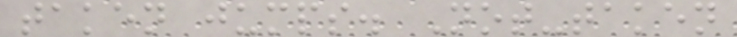taken jumps. Not-taken
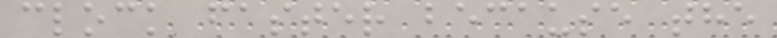clock faster because the
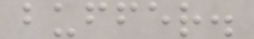buffer.
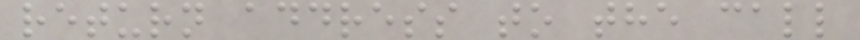return address to the call
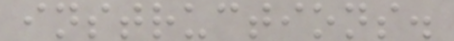instructions.
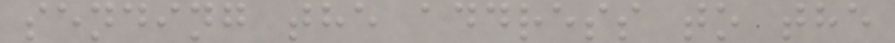sending the address to the
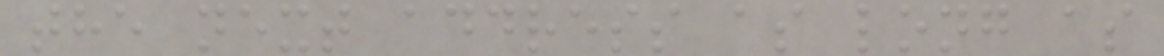the next address as long as
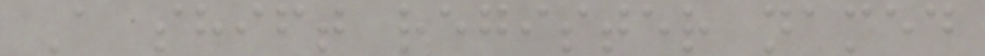A shift register named
